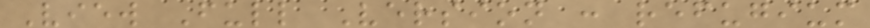View Full Version : refugium
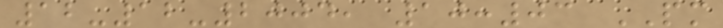12-12-2004, 10:03 PM
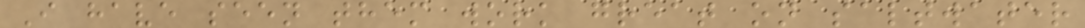I have seen them work great on saltwater
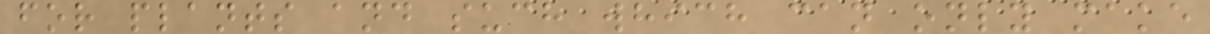for plants and such which can only make
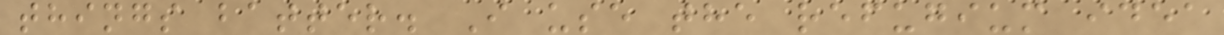things batter. I use the refugium idea
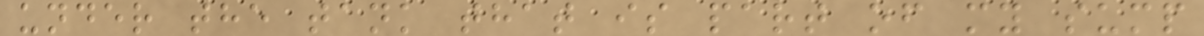under the tank that is part of my sump
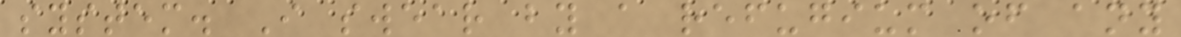system. I swear by a refugium of any
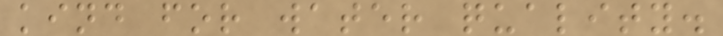kind for water quality.
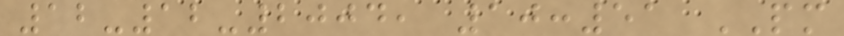12-12-2004, 10:51 PM
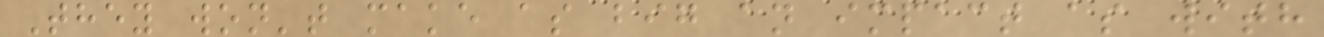They won't make as big an impact as with
